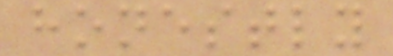honestly
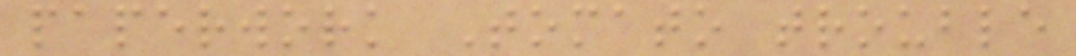paperwork Tomato trouble
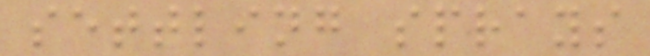settling sprays
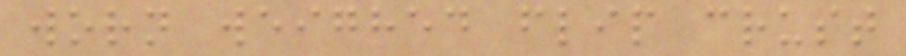worn weighed flip crust
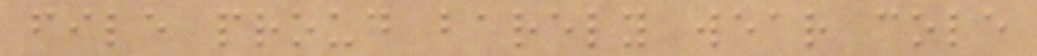file proud barely wear cole
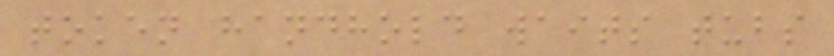token handhold waits tubs
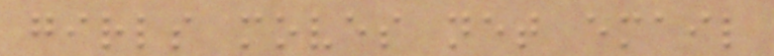girls moves net email
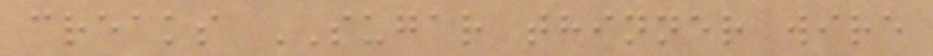creaks SUGAR thinner wire
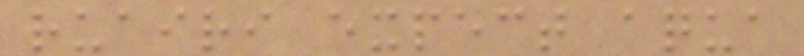ruairi expect aqua
